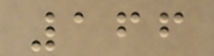166
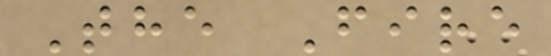The Fire
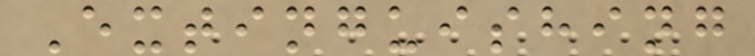Extinguishing
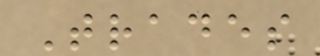Trades
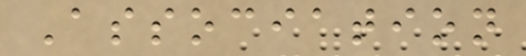Association
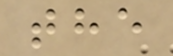the
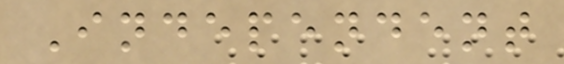Independent
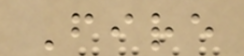Fire
